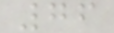76
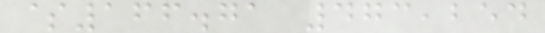$166.71 473,254
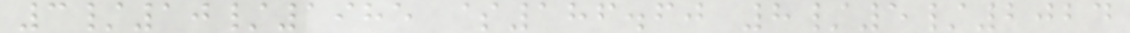3/10/1985 $186.60 8/5/2024
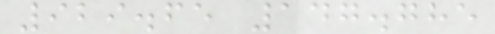929.65 147.785
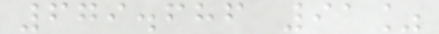679.686 91%
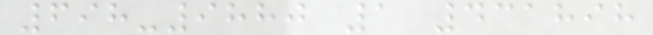698-9880 1 431898
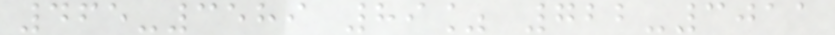465-3589 89% 722-3011
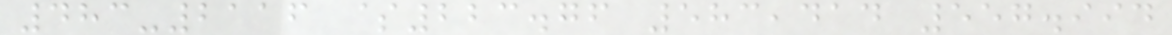483-2116 $223.76 583,414 557.994
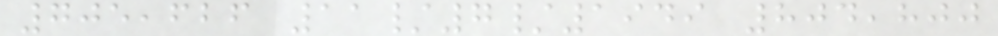705,626 11/7/1949 804,800
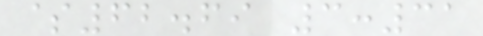$62.69 3:31
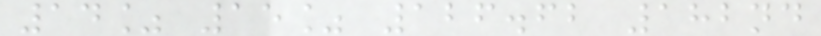14% 15% 126.62 182nd
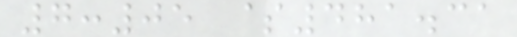7:05 $481.31
